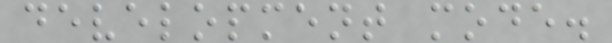development mode.
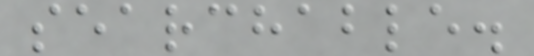searchable.
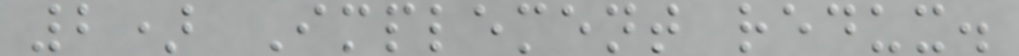2) Implement redux.
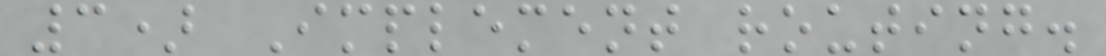3) Implement routing.
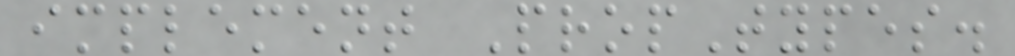implement PropTypes.
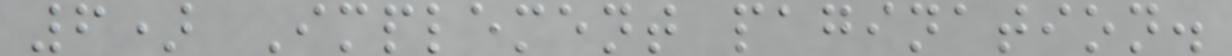6) Implement pagination.
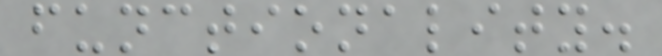functionality.
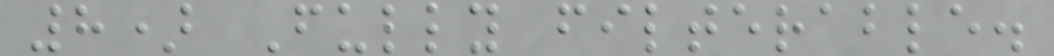8) Fully filterable.
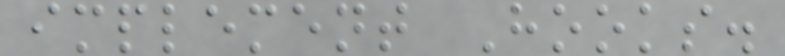implement Hooks.
